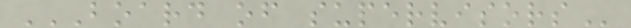BOARD OF SUPERVISORS
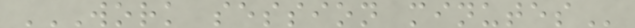WORK SESSION MINUTES
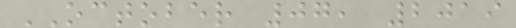OCTOBER 07, 2019
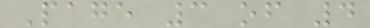Page 3 of 4
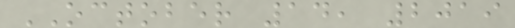OCTOBER 14, 2019
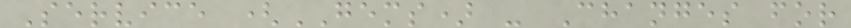Service (GEMS) - Changes for
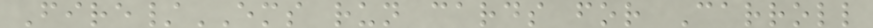Fire/EMS run cards for Carroll
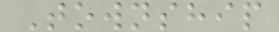Township
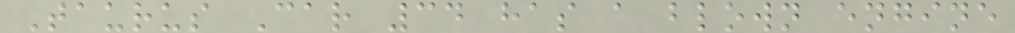Taurus Car 34 has a blown engine
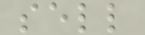sell
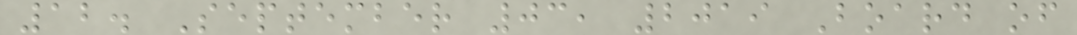12. September 03, 2019 Board of
